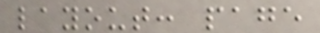layout: page
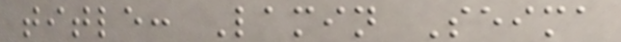title: Lamin Seima
